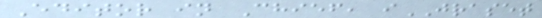Editor in Chief, iJRASET
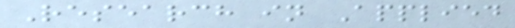Research in Applied
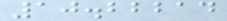10.22214
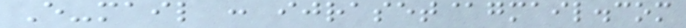E-mail : ijraset@gmail.com
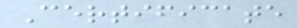Certificate
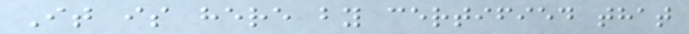It is here by certified that
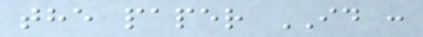the paper ID :
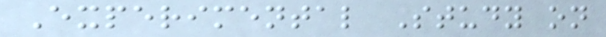Experimental Study on
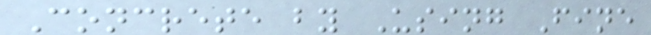Concrete by Using Fine
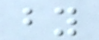by
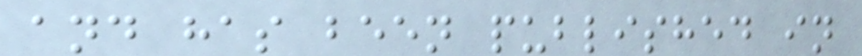and has been published in
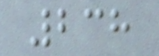238
